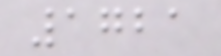1721
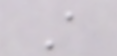A
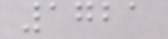1721
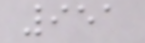951
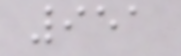951
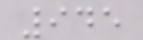945
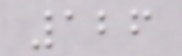126
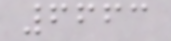6663
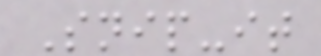Snip-it
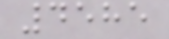4585
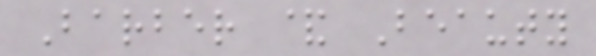Barber & Beauty
